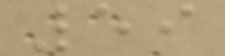59
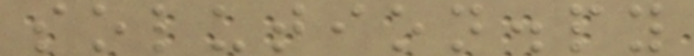solution.py
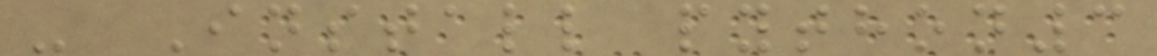- Install python3
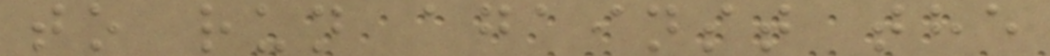to run against the
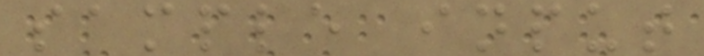sample input
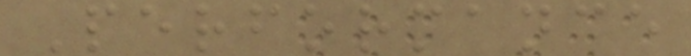Performance
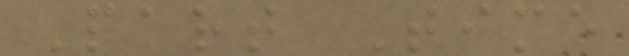Part Time
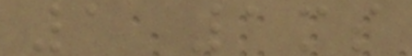1 1ms
